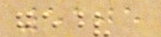5105
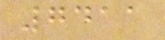7411
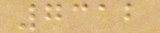7312
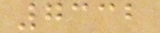7332
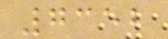7352
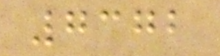7372
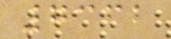7362
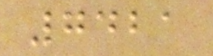7421
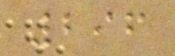296
